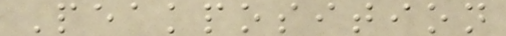Peakposition
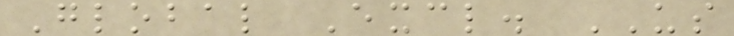Global Excl. US
